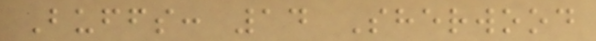Buffs: 14 Sherwood
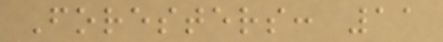Foresters: 11
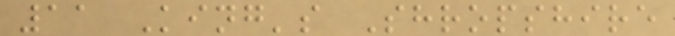11 King's Shropshire
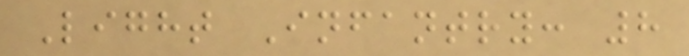Light Infantry: 8
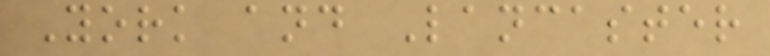York and Lancaster
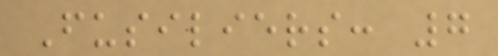Fusiliers: 7
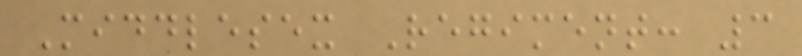Middlesex Regiment: 3
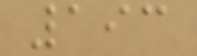193
